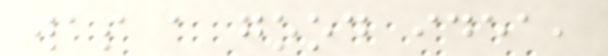was a good idea,
